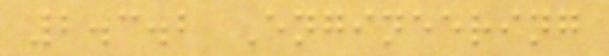2.3.2 Engineering
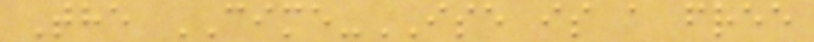The CIME-ISE is a free
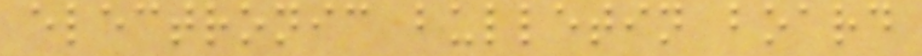electronic bulletin board
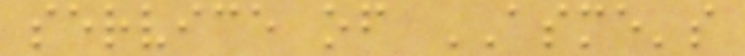service of ASME's
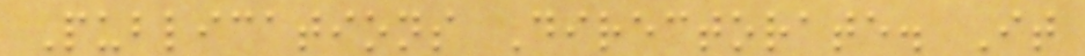Publications Directorate. It
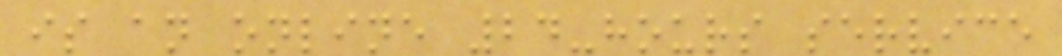is an online 24-hours service
